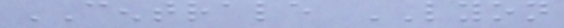CENTRALE LYON
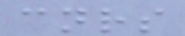cnrs
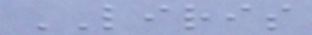LIRIS
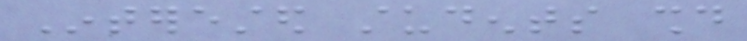Interested students should
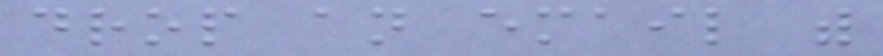drop an email with
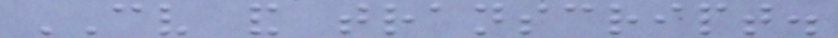CV and transcript.
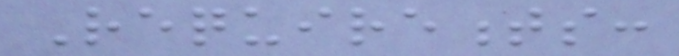Requirements:
